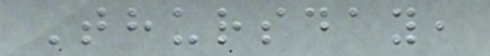Thursday,
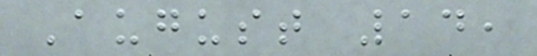August 14,
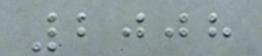2008
